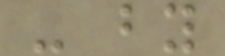- by
